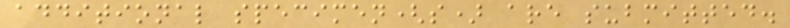additional specimen(s) are submitted.
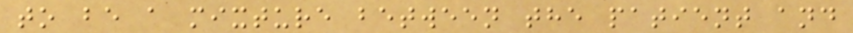to be a mixture between the patient and
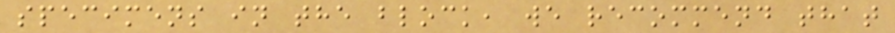specimens in the block, we recommend that
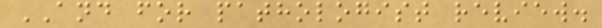AND for pathologist review.
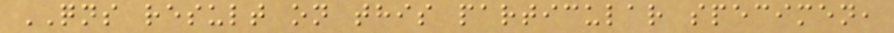QNS result on this particular specimen,
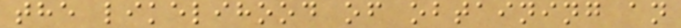the likelihood of obtaining an
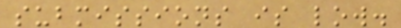submissions is low.
